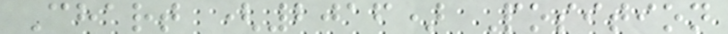Chart (2016) Position
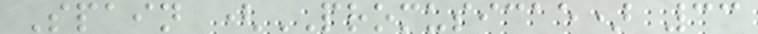Spain (PROMUSICAE) 33
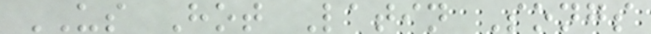US Hot Latin Songs
